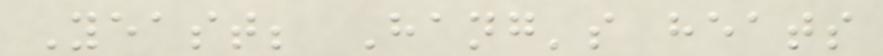Yeast; Hang's heats
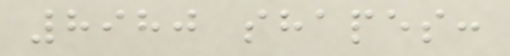8980 shapes:
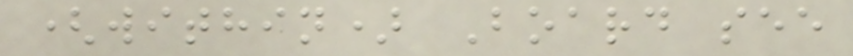(within) Board see
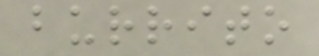burrito
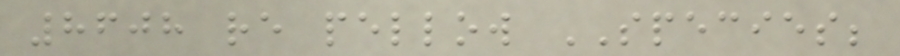8608 re pellow SPECIES;
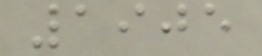1905
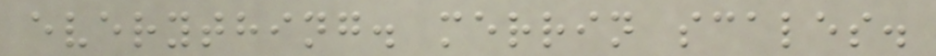everything. merrin scales.
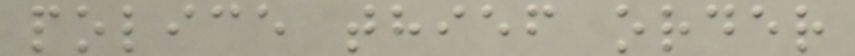police thief order
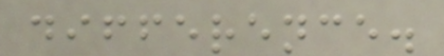difference.
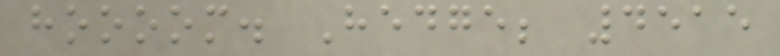hoooom. Hedge; 4515
